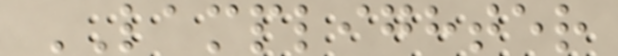LAMPLIGHTER
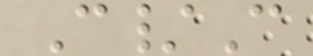C/C
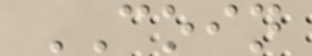COIN
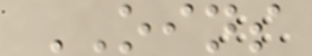OINS
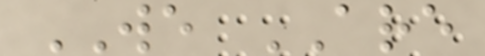WE ARE
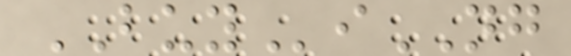BUYiNG
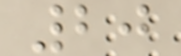20
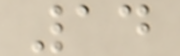14
